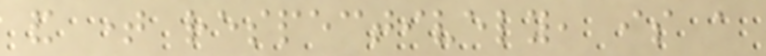and time respectively, is a
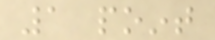1 point
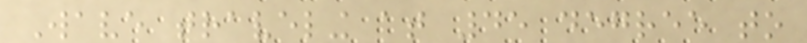Wave traveling at 45 degree to
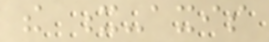the x-axis
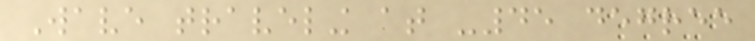Wave traveling at -45 degree
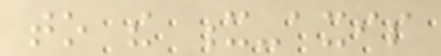to the x-axis
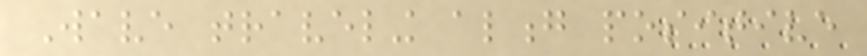Wave traveling along positive
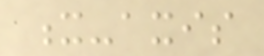x-axis
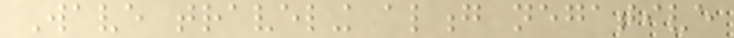Wave traveling along negative
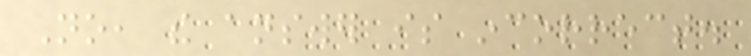No, the answer is incorrect.
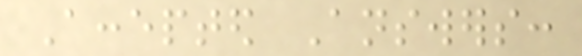Accepted Answers:
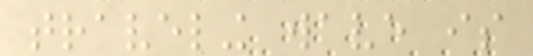traveling wave is
